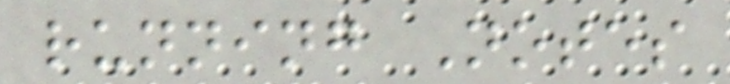running Notes
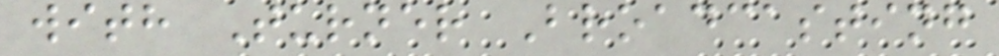with Turner Broadcasting
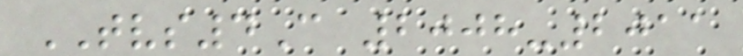TVS4C 2008-2011
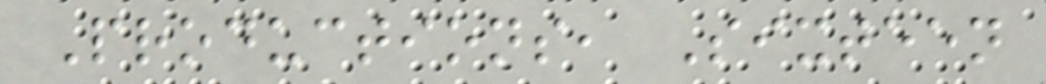Productions, Sixteen
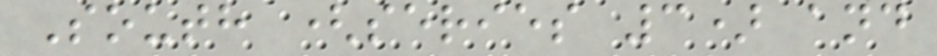South (series 3) and
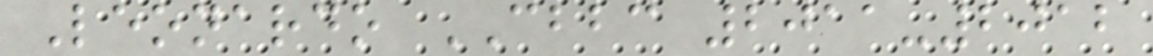Leonardo CBBC 2011-2012
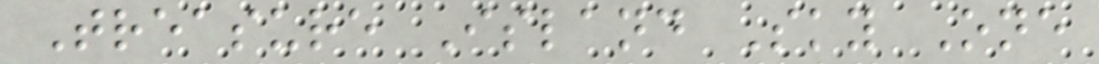Treasure Island Sky One
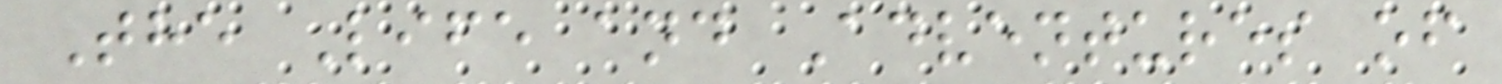The Life and Adventures of
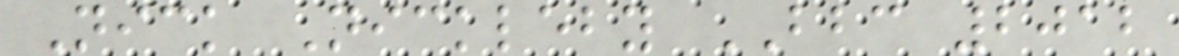Nick Nickleby BBC 2012
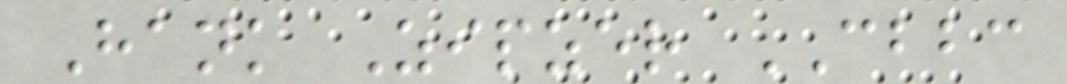Hank Zipzer CBBC
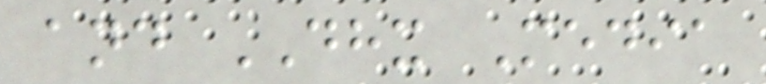and DHX Media
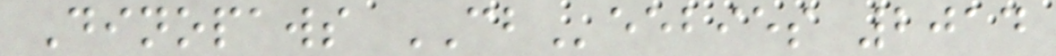Dinopaws CBeebies 2014
